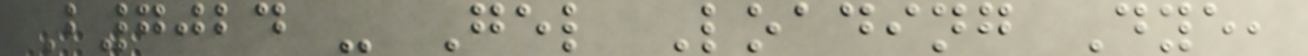B7024 - Gel Loading Dye,
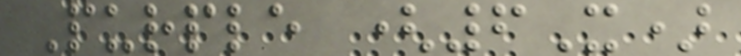Purple (6X)
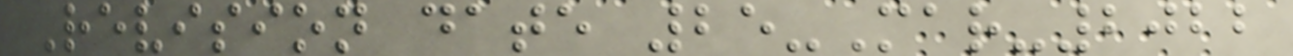Revision date 25-Mar-2022
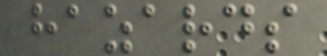hazards
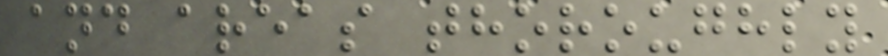and areas thoroughly
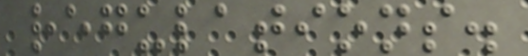regulations.
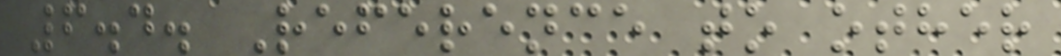6.4. Reference to other
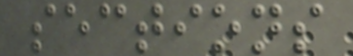sections
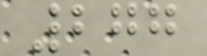277
